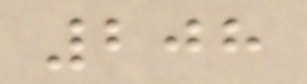208
